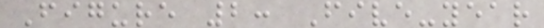Figure 2: Five-year
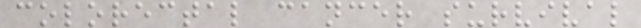colorectal cancer survival
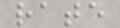rate
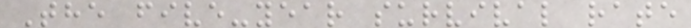The five-year survival rate
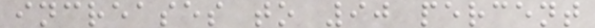increases to 90 percent
